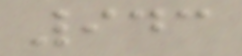943
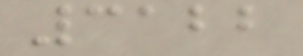3122
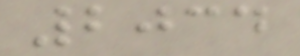2034
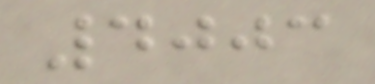4003
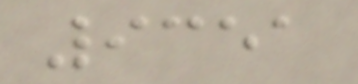9351
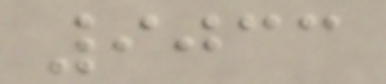9033
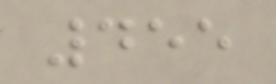455
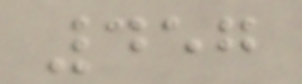457
